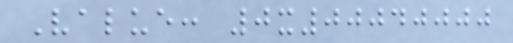Value: 0x00040000
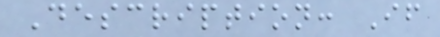Description: If
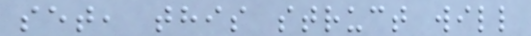set, this struct will
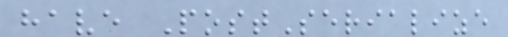have PostSerialize
